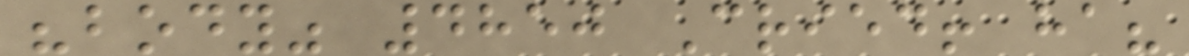"body" 4850 Cried! ha?
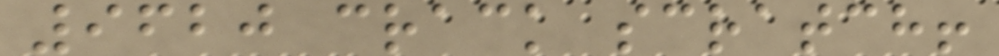9620 crack scratch!
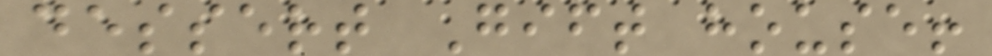dessert Gift house!
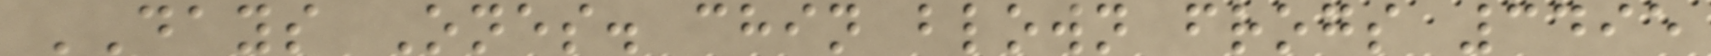DAYS Ones. chin blown frogs 3495
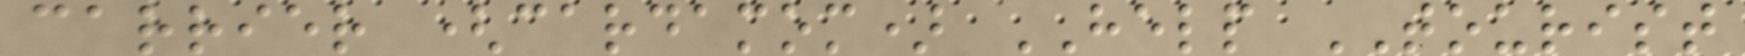carrier (cardamom) HELP TOURIST
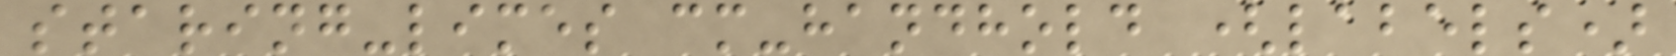staring-limes cm-handhold (labels)
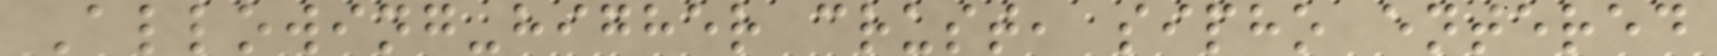Allowing-higher crust, sipho entered
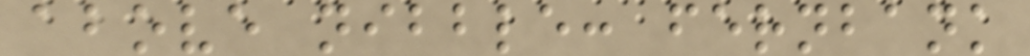above nibble: fernbank
